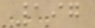197
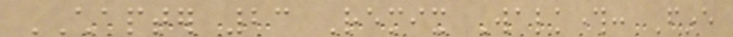CHAPTER 23 Remix Walkthrough: Fine
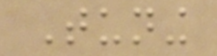Tuning
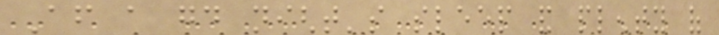After a good night's sleep and plenty of
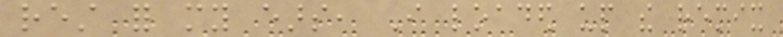rest for my ears, I loaded up the remix
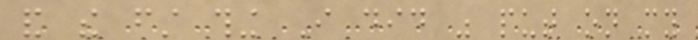and the first thing I did was put on my
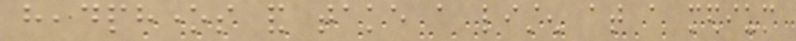headphones and take a listen at a medium
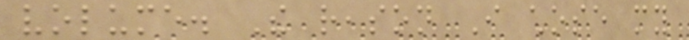volume. The reason I chose my
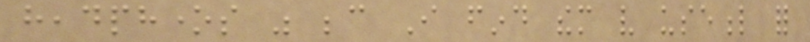headphones was because I find them very useful for
